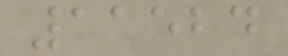11524
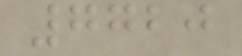7720
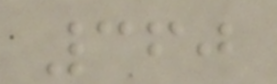360
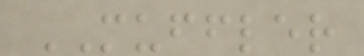MUFFLER
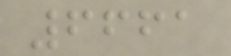6661
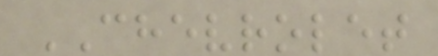CHEVROLET
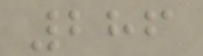286
